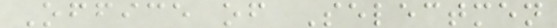Office of Selectmen
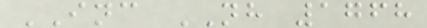INC NH 1768
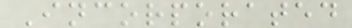Incorporated
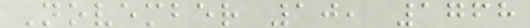November 10, 1768
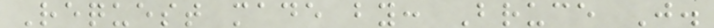Request made by: Bruce J.
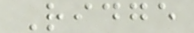Ridge
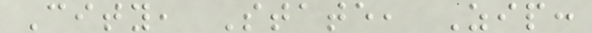City, State, Zip:
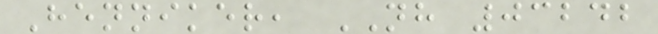Henniker, NH 03242
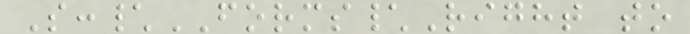S:\FORMS\Right to
